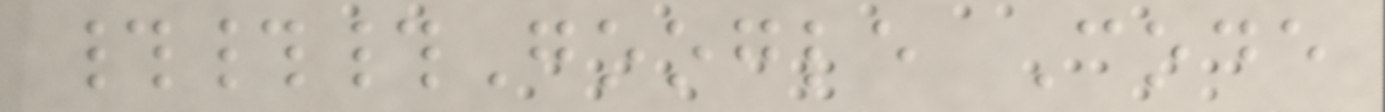###Google Code
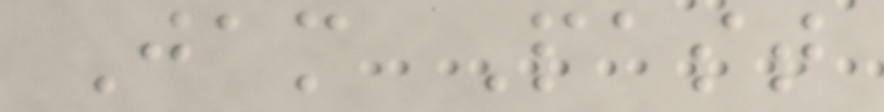Jam Past
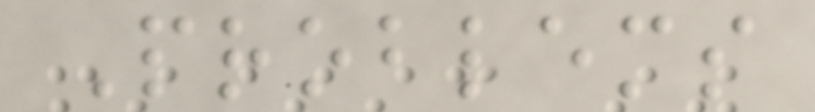Problems
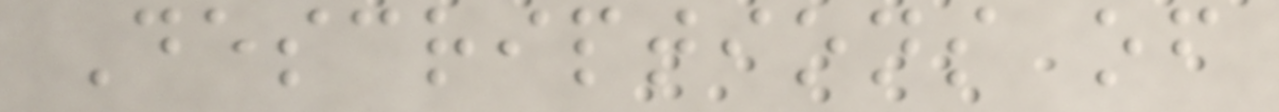Descriptions of
